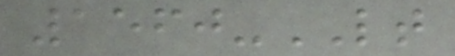1560-LT
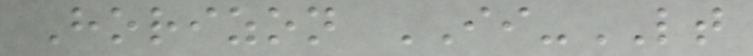Horizon II-LT
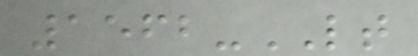1562-LT
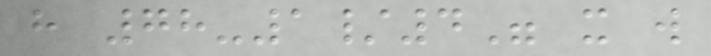h 78-1/4" x w
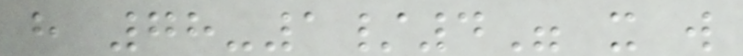h 78-1/4" x w
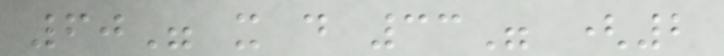60" x d 33" (2
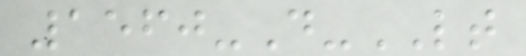1560-D-LT
